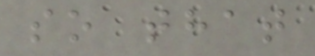so that
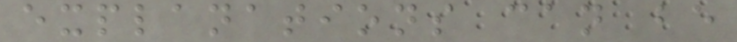explanations can be
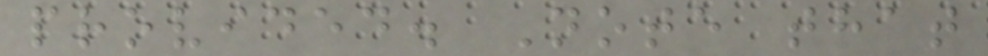provided. Note that
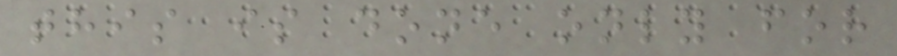this is done only for
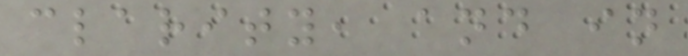clarity, and in
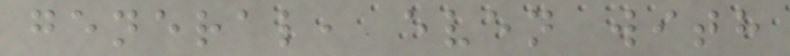general, even with
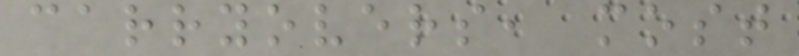carryovers, most
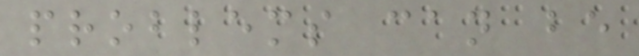problems can be
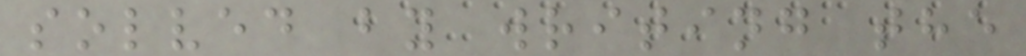solved by writing the
